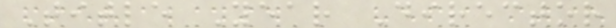Title Year Director
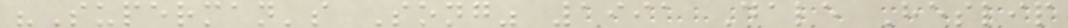"Superman's Song" 1991 Dale Heslip
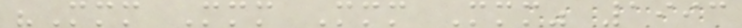"Mmm Mmm Mmm Mmm" 1993
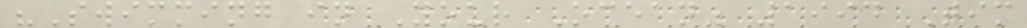"Swimming in Your Ocean" 1994 Tim
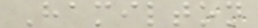Hamilton
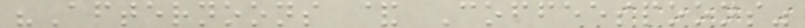"Afternoons & Coffeespoons"
